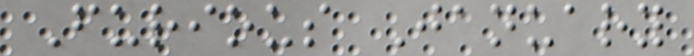Furious January
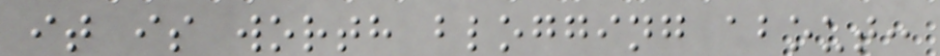it is worth blogging about:
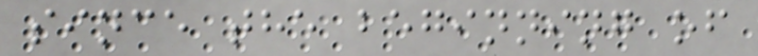since the beginning of
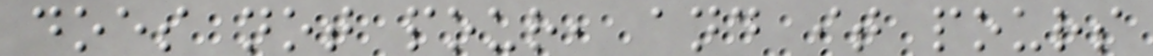does not pour, and it pours
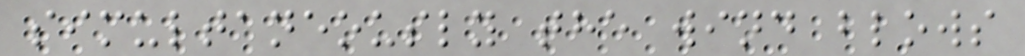simultaneously the wind blows
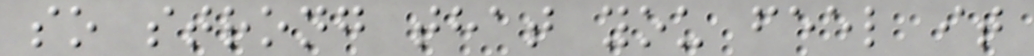so strong that you feel it
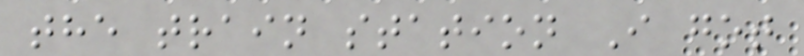the train station I got
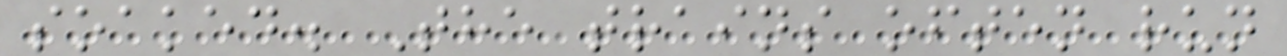soaked. The trains often run
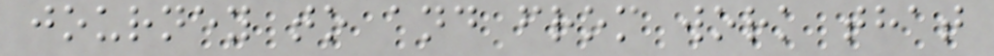journey to and from work that
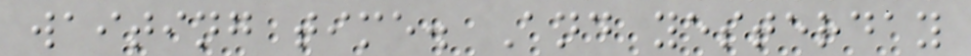waiting time. And yesterday
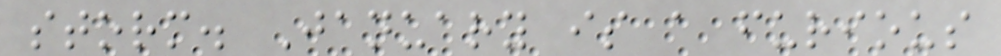storm. January is a furious
